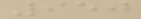950
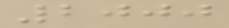2000
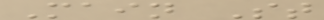Main St
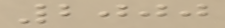2000
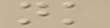nk
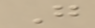G
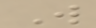W
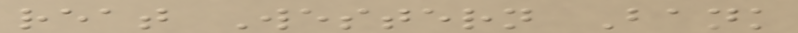reat Western Bank
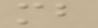mb
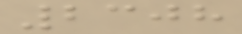2308
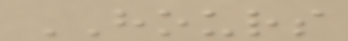HOURS
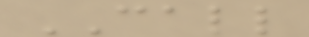CALL
